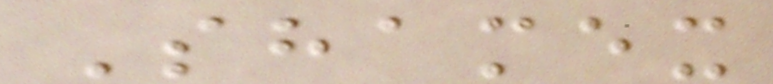Shamex
